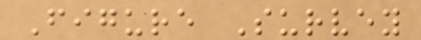Figure Survey
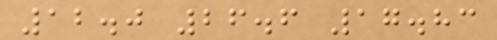12.0 26.6 17.83
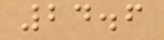24.6
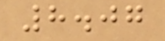8.07
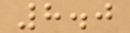8.0
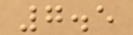7.5
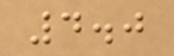4.0
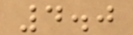4.0
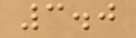3.0
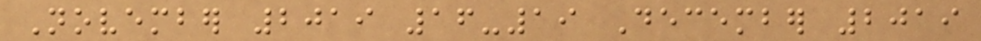November 2019 16-19 December 2019
